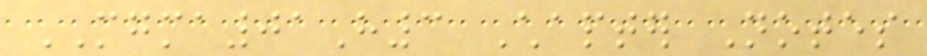MGMA01H3 Chapter Notes
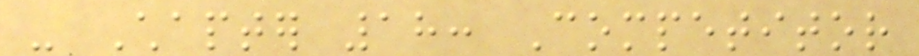- Chapter 18: Competitor
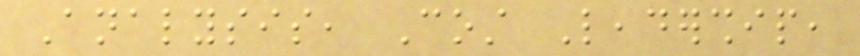Analysis, Cost Leadership,
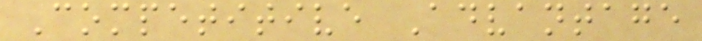Competitive Advantage
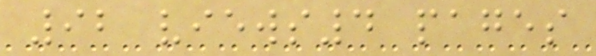92 views4 pages
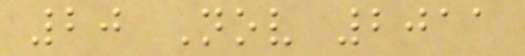20 Nov 2011
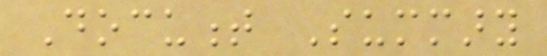Document Summary
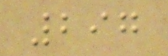297
